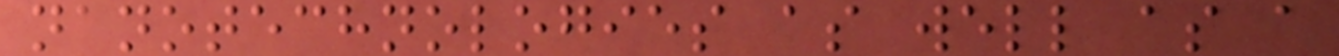nanotechnologies as well as a
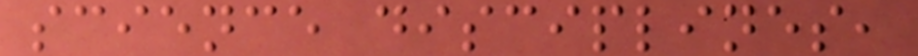science disciplines,
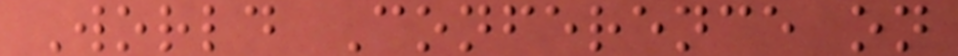World Conference on
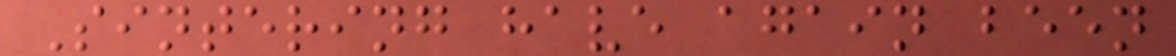Sintering have again been
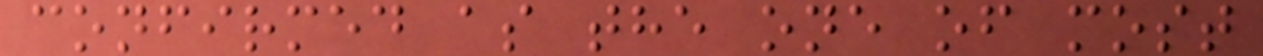confirmed as the one of most
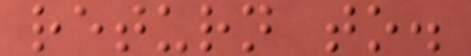return to.
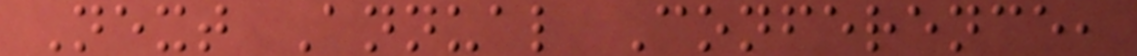Next Annual Conference,
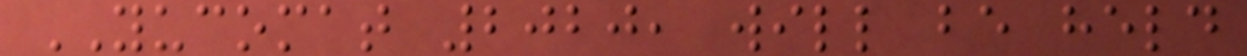YUCOMAT 2020, will be held
